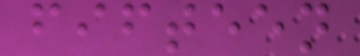fifteen
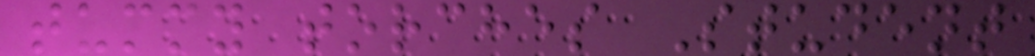tummy torches Student
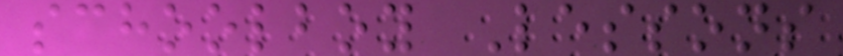schoolboy Lessons
